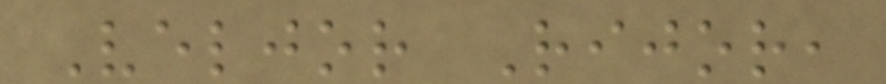Veljor Rijor,
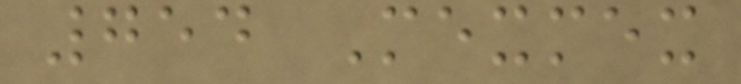754 Mexmex
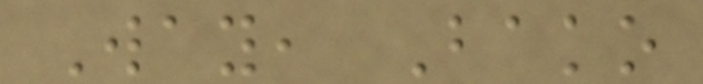Way, Bako
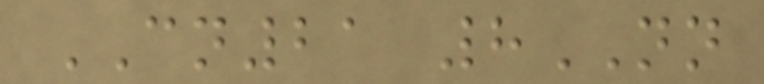CN21 8NN
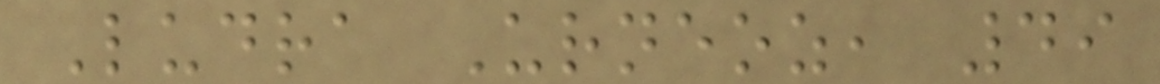Ludra Urneoz, 49
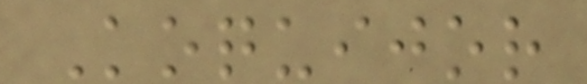Koquijor
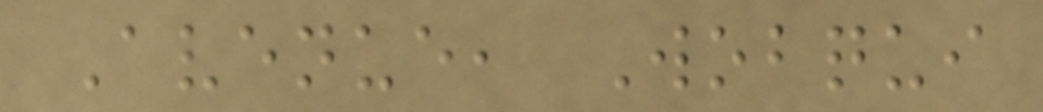Avenue, Wobqui
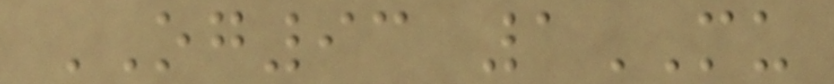OG93 1MU
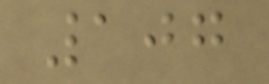107
